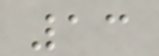13
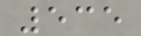535
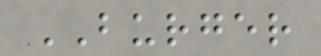BURGER
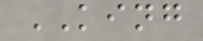KING
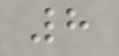8
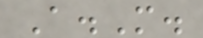A.M.
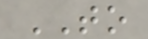TO
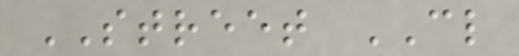STREET CL
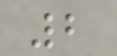2
